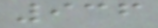936
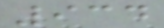934
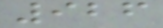926
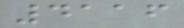4116
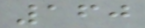160
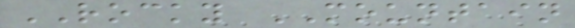ROCKY MOUNTAIN
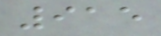915
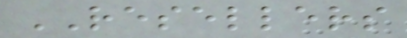RESELLERS
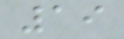19
